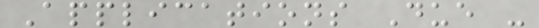Applications Due -
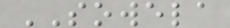SOWELA
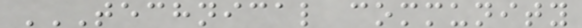TECHNICAL COMMUNITY
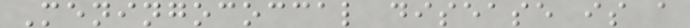Meningococcal disease is a
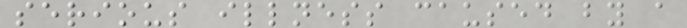serious illness caused by a
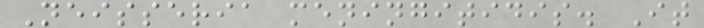Neisseria meningitidis. It
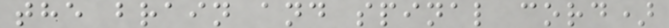the brain and spinal cord)
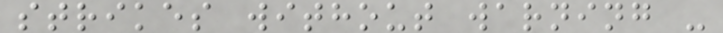strikes without warning -
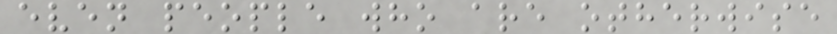even people who are otherwise
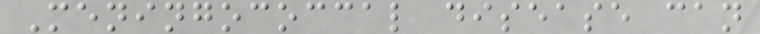Meningococcal disease can
